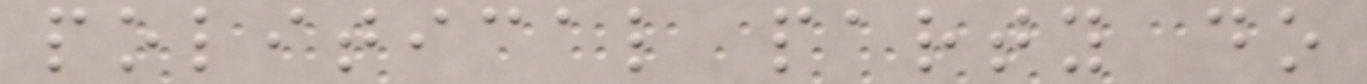political party do
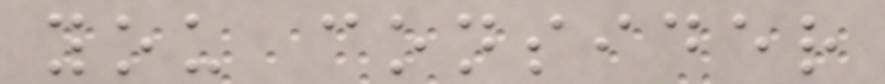you consider
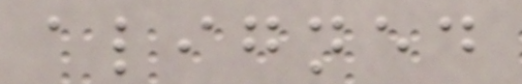aligned
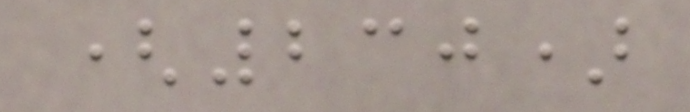(230)
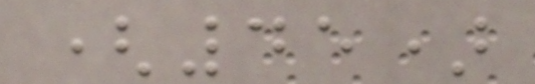(45)
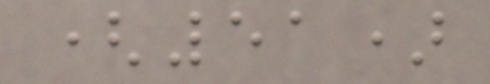(51)
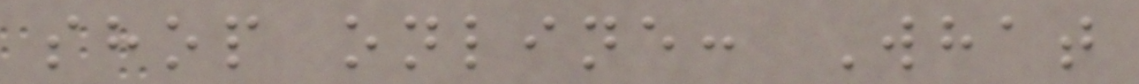shop online: What
